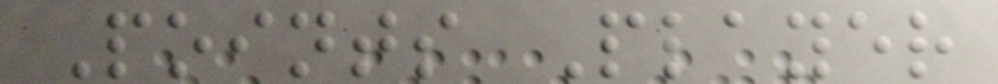Points Player
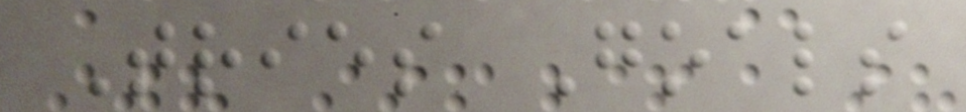Tries Goals
